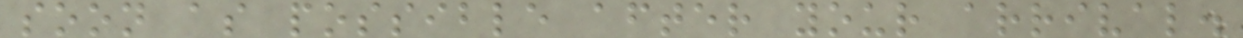soon as possible after your arrival.
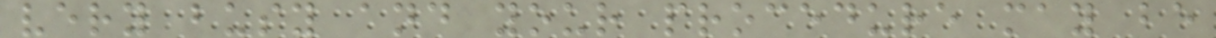very busy and your procedure may be
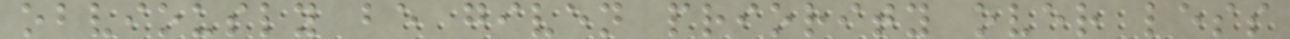obviously be given priority over less
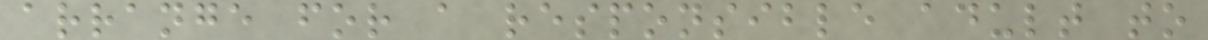arrange for a responsible adult to
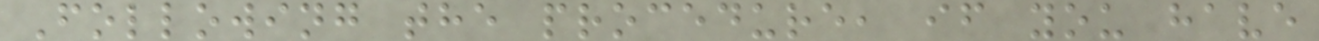Following the procedure, if you have
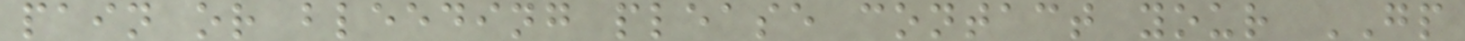pain or bleeding please contact your GP
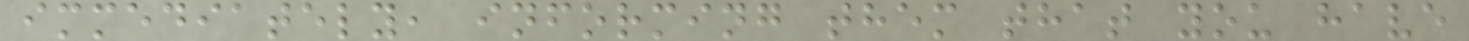immediately, informing them that you have
